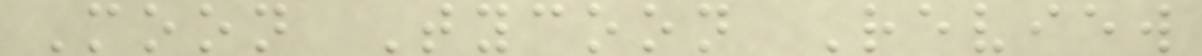Moon Tycoon Review
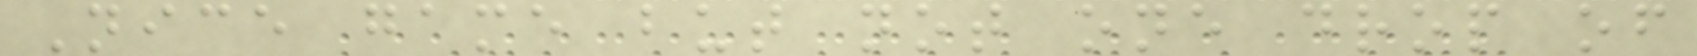Nice game but not one drop of
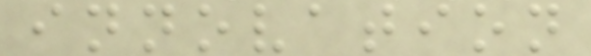innovation
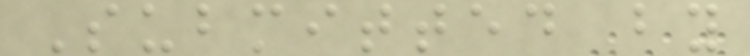Submitted by
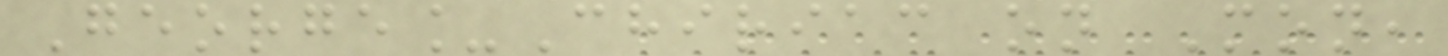George_Chiriac on Mon,
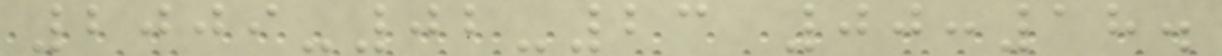2009-02-23 00:18.
